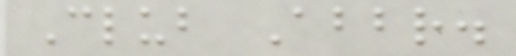Club Abbr.
